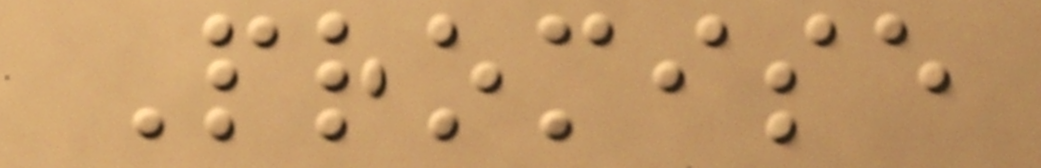Promise
